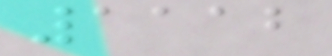1112
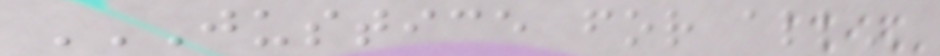JUSTICE FOR ALL
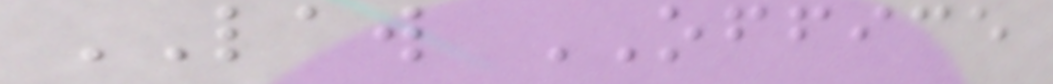LAW OFFICE
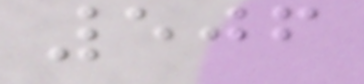506
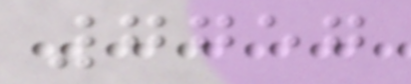7757
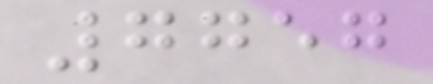7757
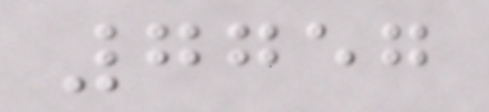7757
